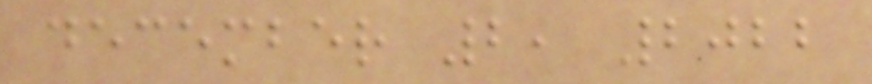december 2, 2022
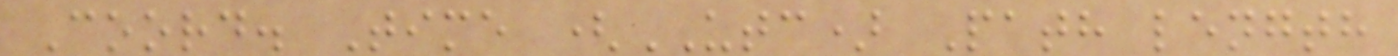Coord. Time (UTC) Path length
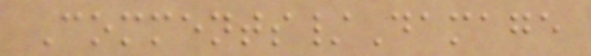Comments/Damage
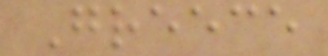Greece
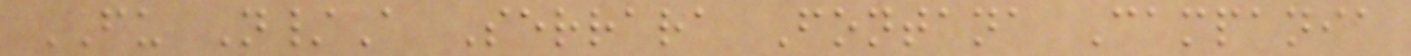FU N/A Serrara Fontana Campania
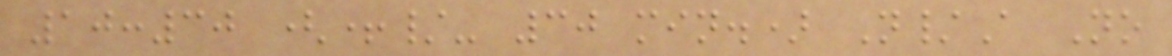10:30 (+/- 30 min.) N/A No
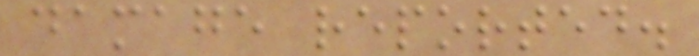damage reported.
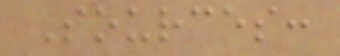Sources:
